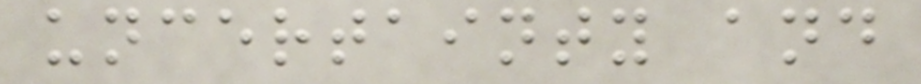uncertainty and
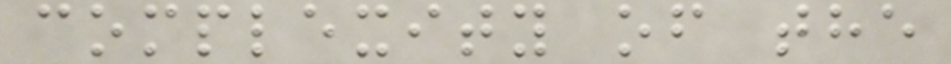complexity of the
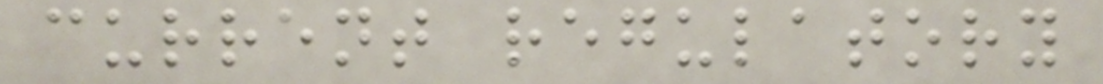current regulatory
